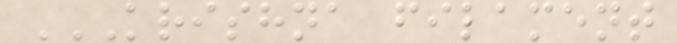KRISHNA FILAMENT
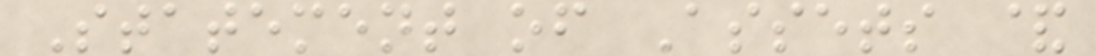Statement of Assets &
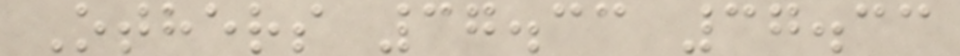Others 37.33 37.33
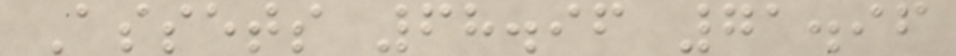Assets 68.96 71.96
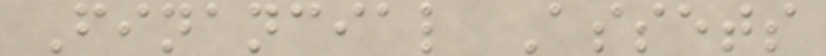Financial Assets
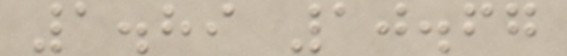1.89 10.67
